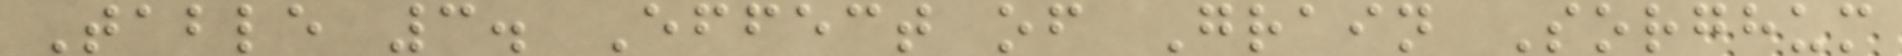Table 3. Effect of Grain Sorghum
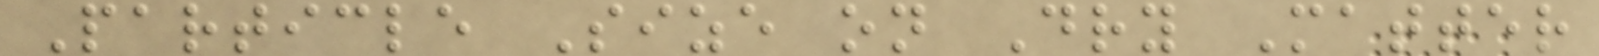Particle Size on Dry Matter
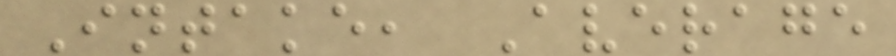Intake, Average
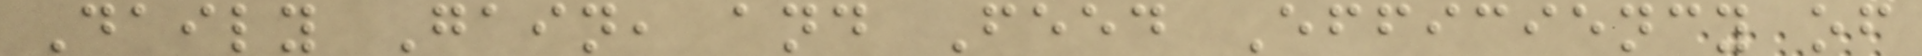Daily Gain, and Feed Efficiency of
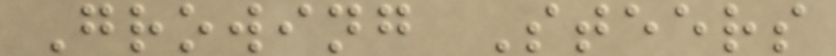Growing Steers
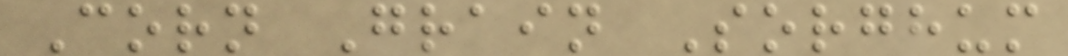Corn Grain Sorghum
